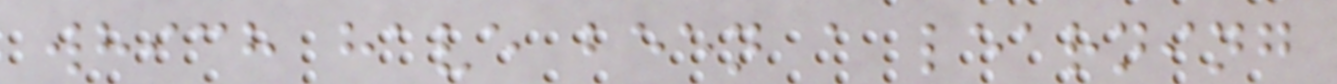which have been a learning
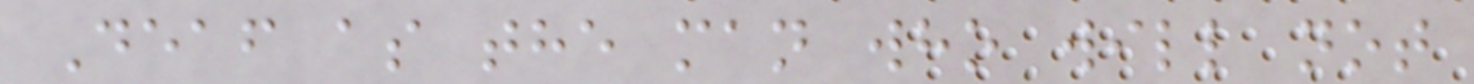Deaf as the man who will not
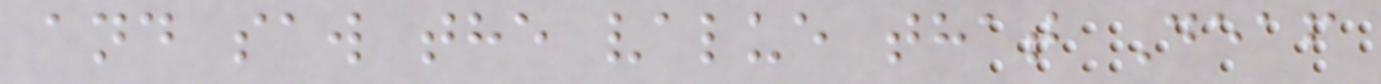and saw the value that Deaf
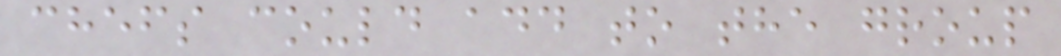chefs could add to the group
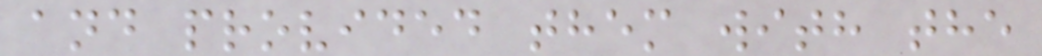and provided them with the
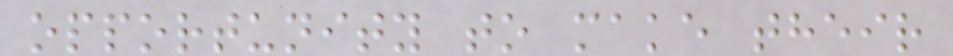opportunity to make their
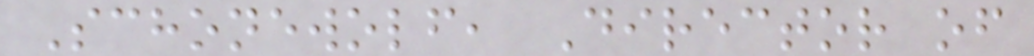Schonewolf, Director of
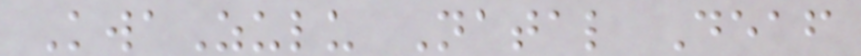KwaZulu Natal Deaf
